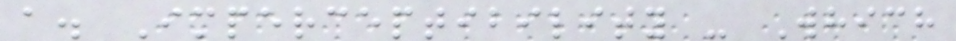a. Imperceptibility - Which
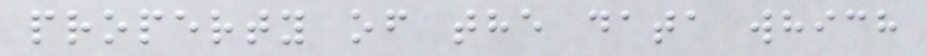property of the data which
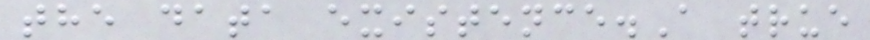the data existence.A true
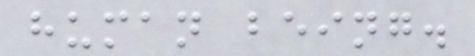human being.
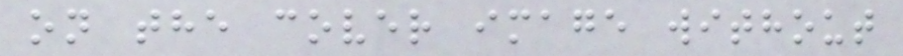on the cover image without
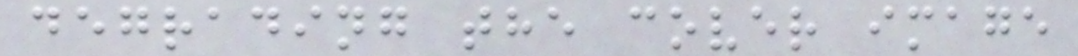degrading the cover image
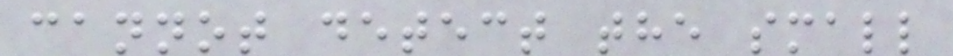cannot detect the small
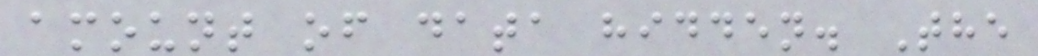amount of data hidden. The
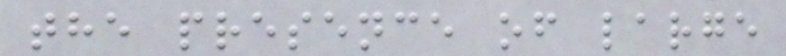the presence of large
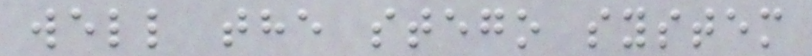well the stego system
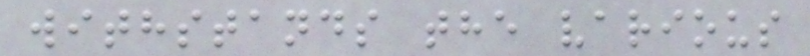withstands the various
